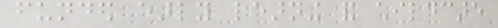funded early learning and childcare
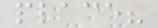place?
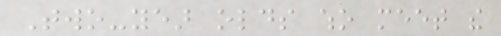Two-year olds who meet the
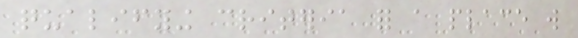qualifying criteria for a place will
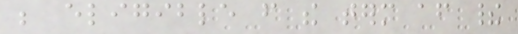be eligible from the term after their
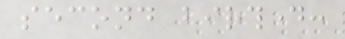second birthday:
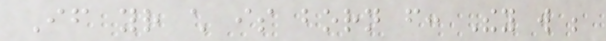If your child is born from: They will be
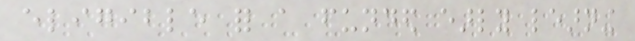eligible for a funded early learning
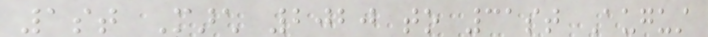1st March 2020 to 31st August
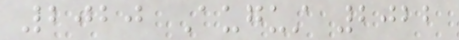2020 August 2022
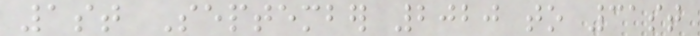1st September 2020 to 31st
